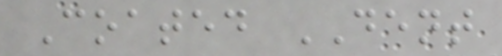Coated DENT
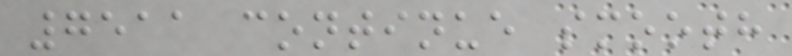7511 continue smooth
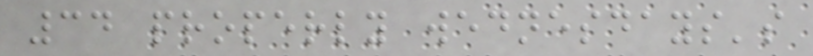34 properly wednesdays's
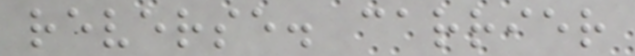reverse. carrier
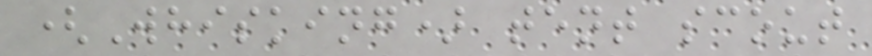(Whisking) tent scout
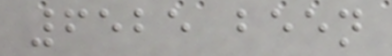6525 been
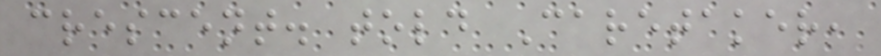crescent. told Caretaker,
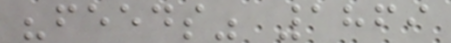"feeds" 1869
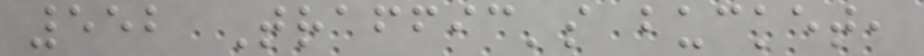552 Traffic's bucket,
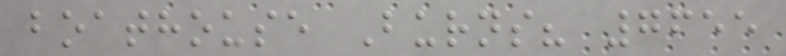boathouse Burns? 7655
